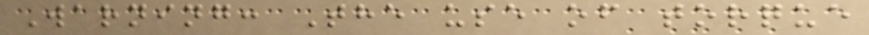Warning: The use of torque
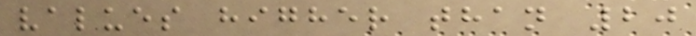values higher than 20
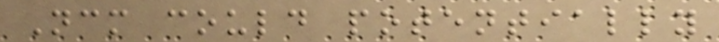Ncm could potentially
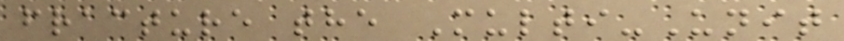fracture the Multi-Unit
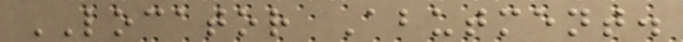LOCATOR Abutment.
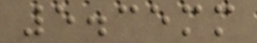5.35mm
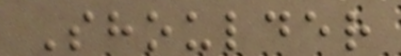Shoulder
